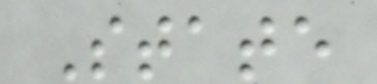State
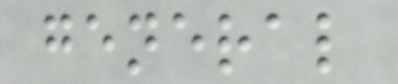general
